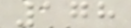178
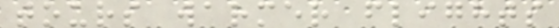tours warmer flights
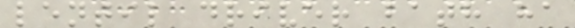lentil driver bath ha
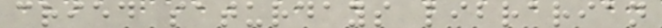cried saturdays librarian
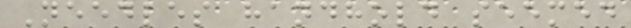Needles handhold seemed
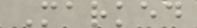Marked
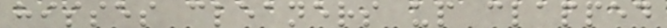hisses cleaners up clapped
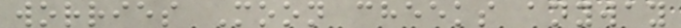worries Moon cheeks anyway
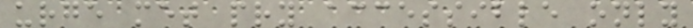urge met pry accessible only
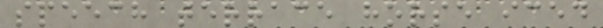speech terrace horse iced
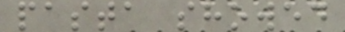pasta showed
